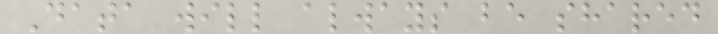Data will always be shared
